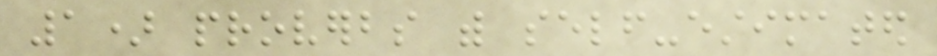1) proverbs with self-estimated
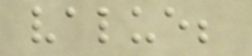value;
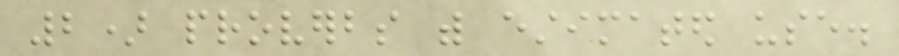2) proverbs with estimated use.
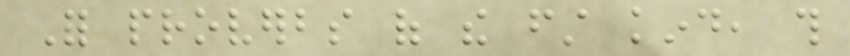For proverbs of the first kind, this
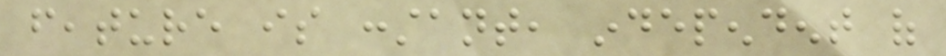feature is constant, independent of
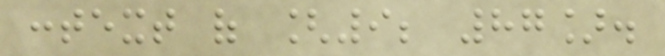context of [9; 87].
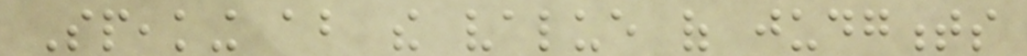Speaking about the value of judgments
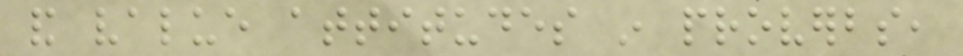and value attitudes in proverbs,
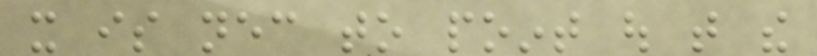it is necessary to point out that the
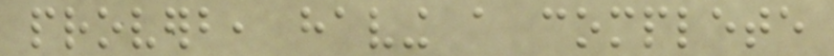proverb, having a complete
